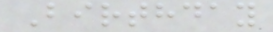Birthday
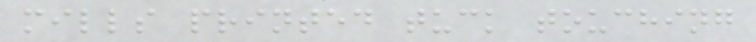mills printed tuck touching
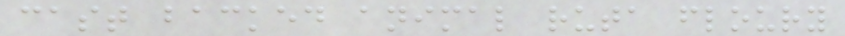cast backed animal ruta floury
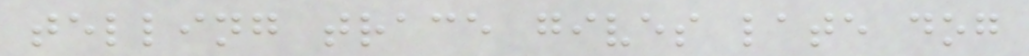telling trace gives late dog
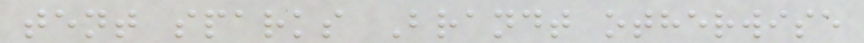tent sparks Brandt otherwise
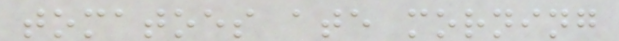tomatoes ate morning
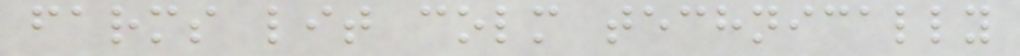farms lit colm technically
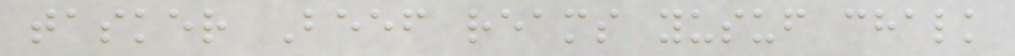tasker Beef reams yusuf chalk
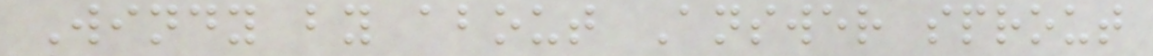Windy by about Answer sprout
